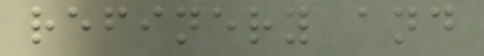refinery and
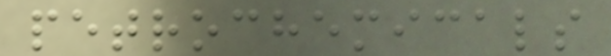petrochemicals
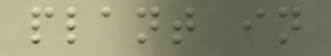plant in
